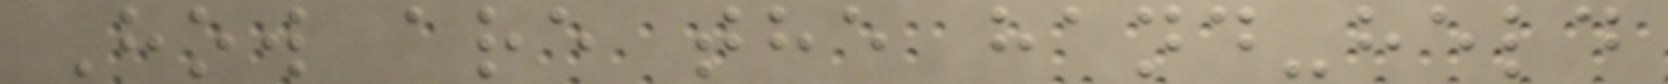How are the hand-held
